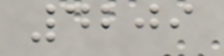4209
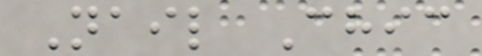Nail Chic
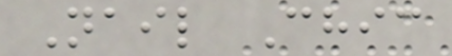Nail Chic
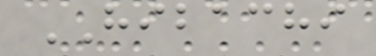HIBACHI
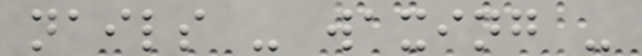nails - waxing -
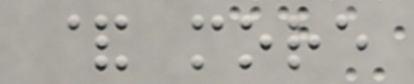& more
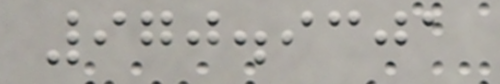970.9301
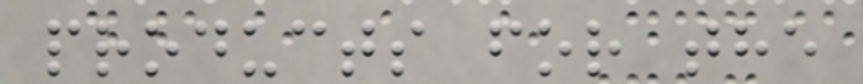products for the
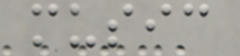music
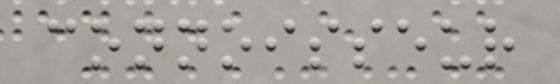connoisseur
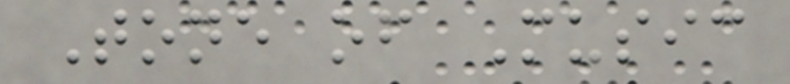Tone of Music
